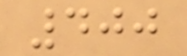400
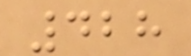428
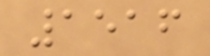1516
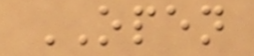OPEN
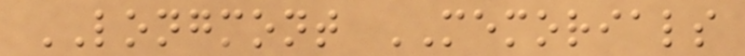LONGMONT MEMORIALS
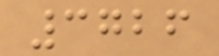3726
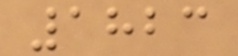1823
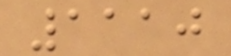1110
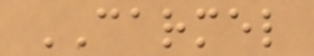CARMEL
